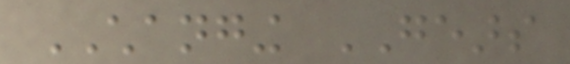CHANGING GEARS
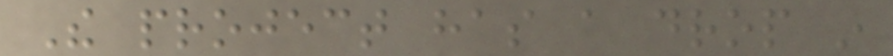The project has a drop in
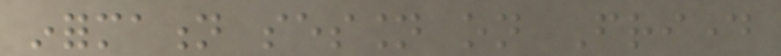information session on Friday
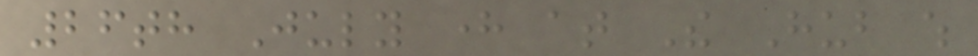26th July here at The Hub which
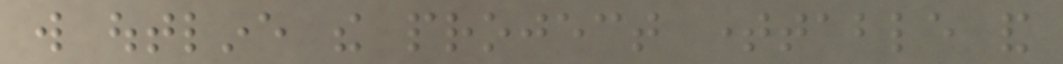will outline the project timetable and
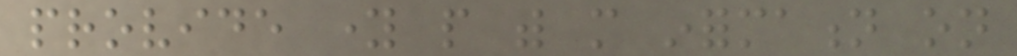provide young people with more information on
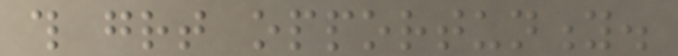this great opportunity.
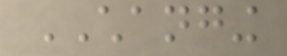CHANGING
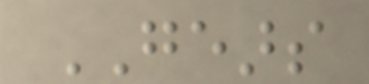GEARS
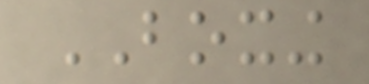BOXING
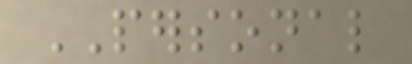PERSONAL
